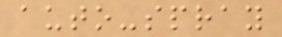auto-spray
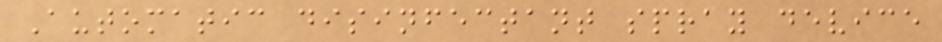Automatic disinfectant spray device
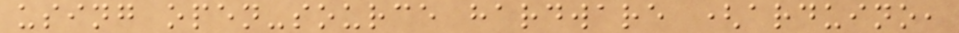using open-source hardware (arduino,
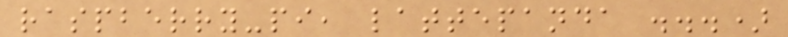raspberry-pi, lattepanda ...)
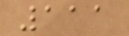111
